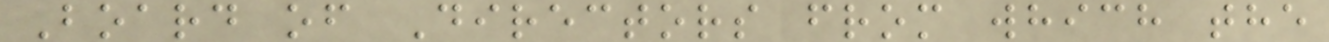Board of Directors from which the
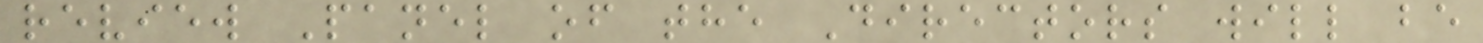review Panel of the Directors will be
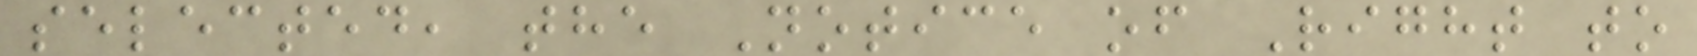selected, the Notice of Right to
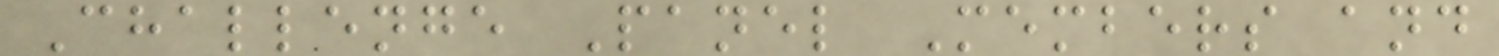Challenge Panel Members and
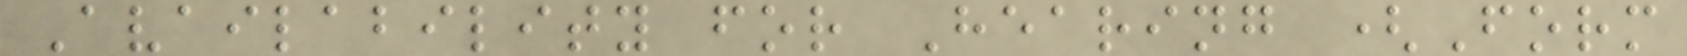Availability for Hearing (Form
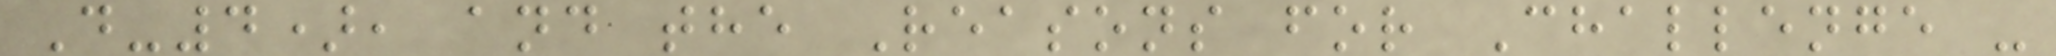D-4), and the Reasons for Challenge -
